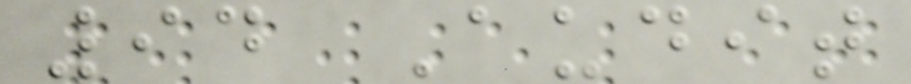94 Audit
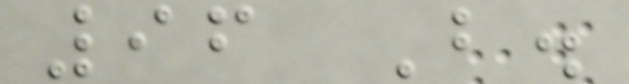96 B.
